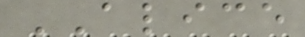ALICE
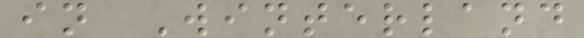in Winterland
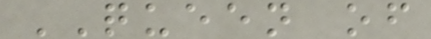QUEEN of
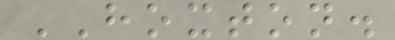HOXTON.
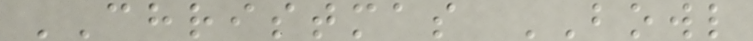CHRISTMAS BOWL
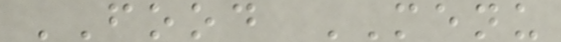FOOD MENU
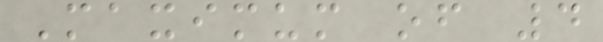Maximum of 4
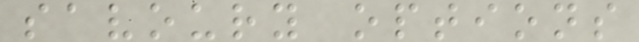savoury options
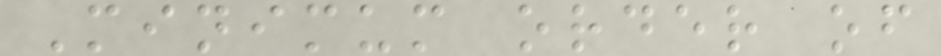Minimum order of
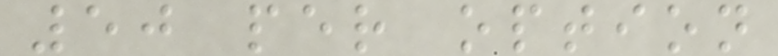50 per option
